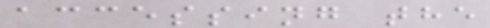accessing the
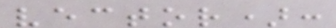vector):
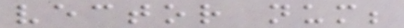vector num;
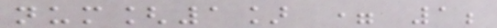num[1] = 1;
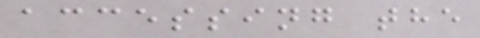accessing the
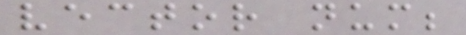vector num;
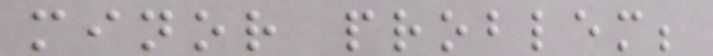minor problem;
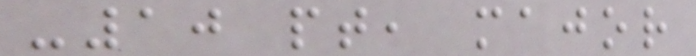-10 pt, major
